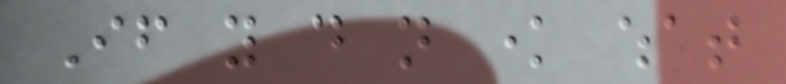If you do not know what
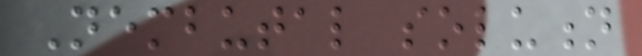Nembutal solution
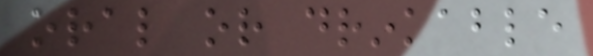oral or drinkable
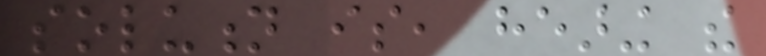solution is, hearing the
